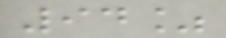94%
